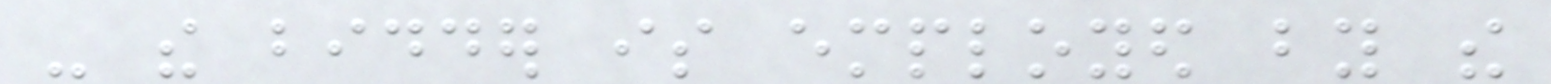- the bidder is employed by the
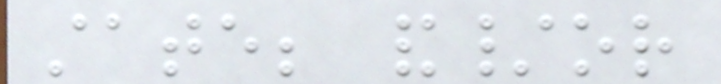state; and/or
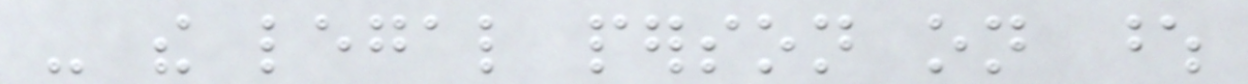- the legal person on whose
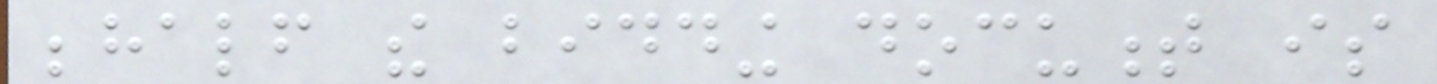behalf the bidding document is
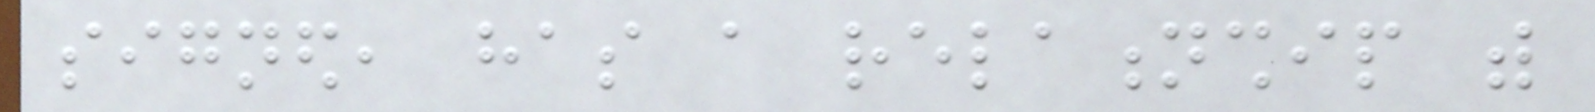signed, has a relationship with
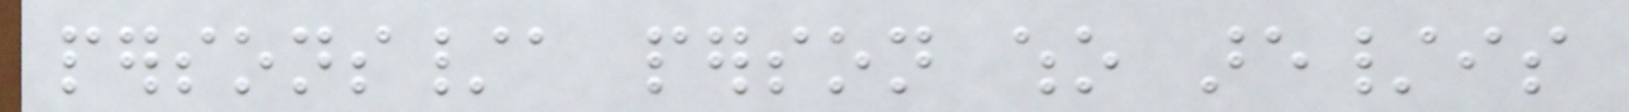persons/a person who are/is
